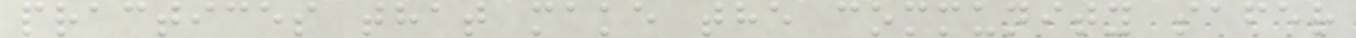practices that make the community safer
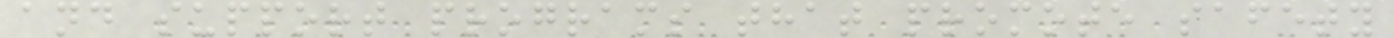and support programs that promote safety
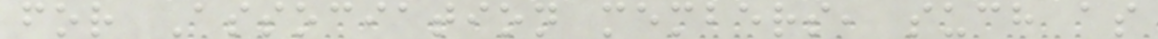for Association members, such as
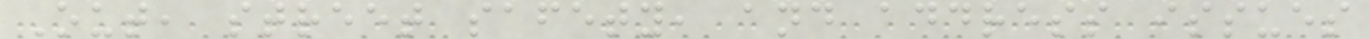Out, street safety, and address issues
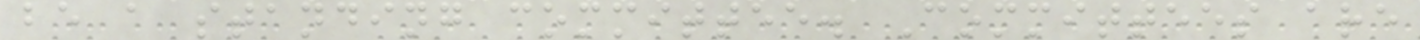be a standing committee. Committees are
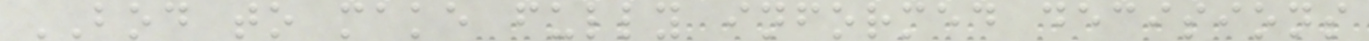BOD to make fully informed decisions
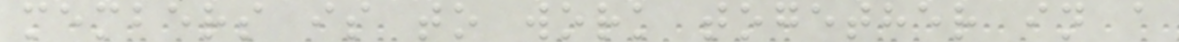members is to work together in a
